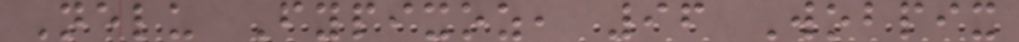Nelu Fypixoz, 96 Wobpix
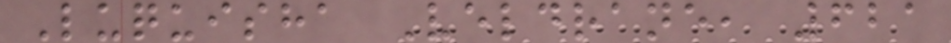Luquisha Veldrane, 621
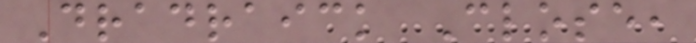Dradraick Close,
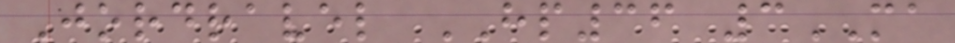Jordravel HP36 3MA
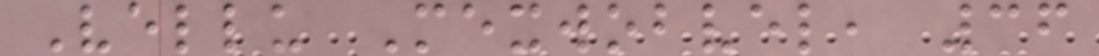Vellu Mexwobvel, 36
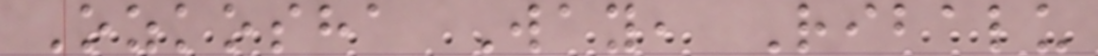Ozkosha Way, Ribalu
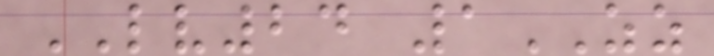LV24 1ZZ
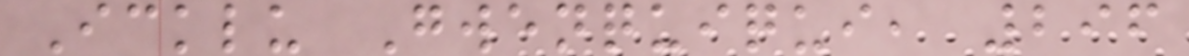Icklu Gwenquiqui, 296
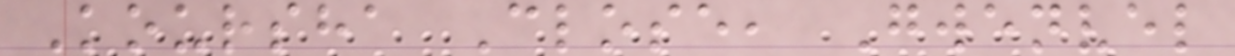Koursha Close, Gwenvel
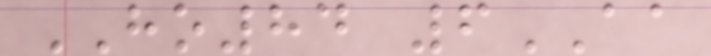HO84 6AA
